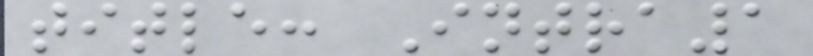title: Intra1
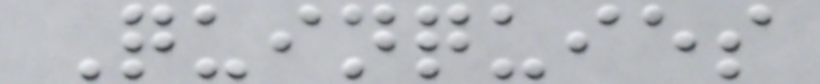Quinquies
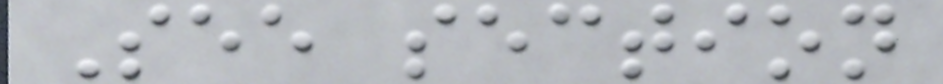See section
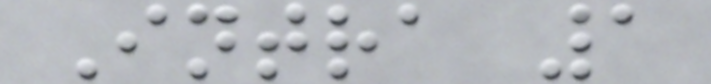Intra 1
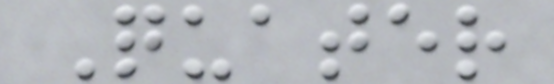Quater
